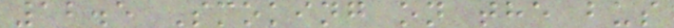12.5 Smoking on the bus
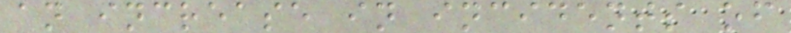an increase in incidents of
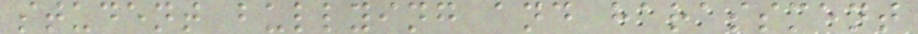student bullying and harassment
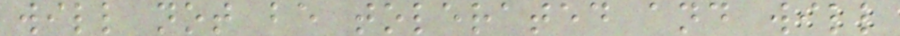will not be tolerated and will
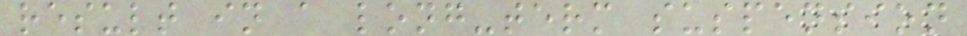result in a long-term suspension
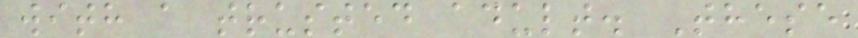with a trusted adult. These
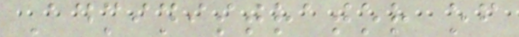Administrator of
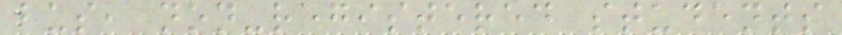bus, non-registered students
